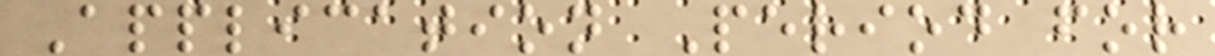Application Period for
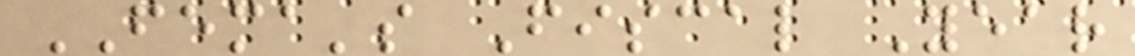FEMA's Fiscal Year
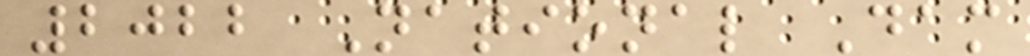2022 National Dam
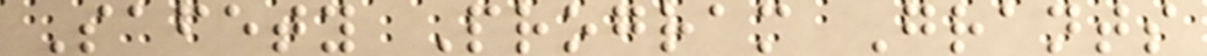Safety Program Grants
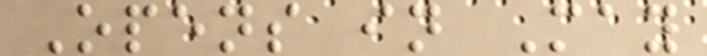Opens in May
